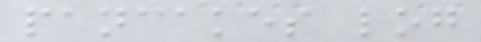pancakes log
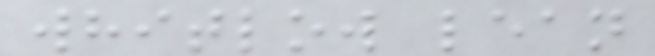whitlow lean
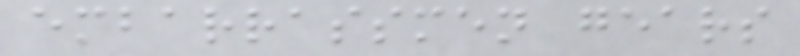embarrassmen gears
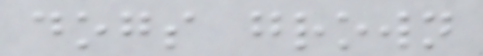dogs grown
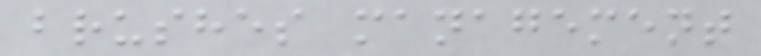brushes management
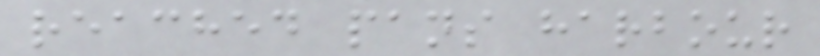reached pans harbour
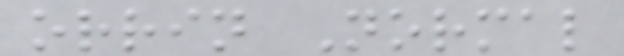orrin Normal
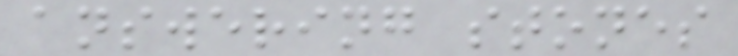answering stones
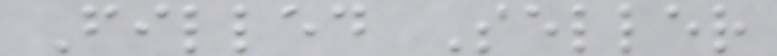Filled Seller
